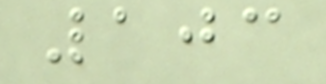103
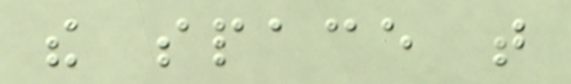the space that
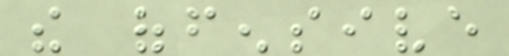the offensive
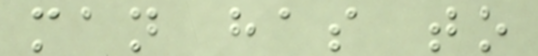man has to
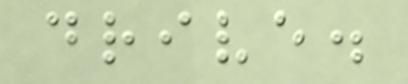drive.
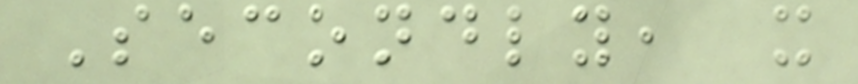Secondly, it
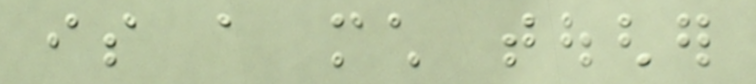is a much tougher
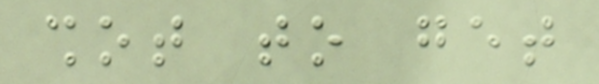shot to get
